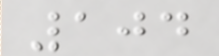104
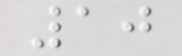10
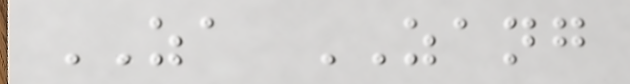ZA ZANG
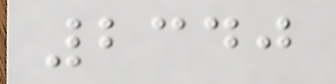2340
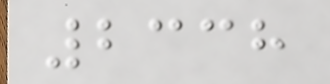2338
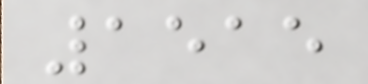1515
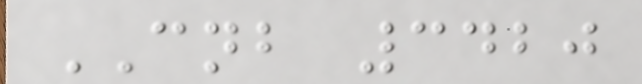CNB 3420
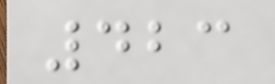423
